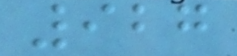927
